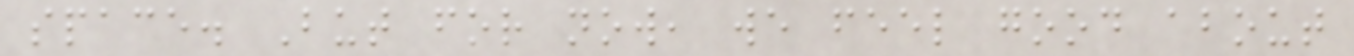space. But for now, we feel good about
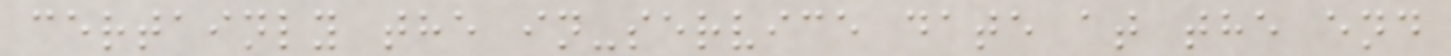certainly the in-service date at the end
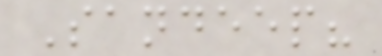Sandeep?
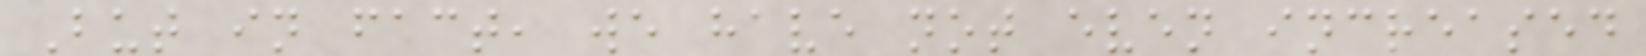But in fact, we have not even increased
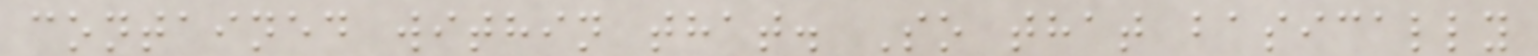contained within that. So that basically
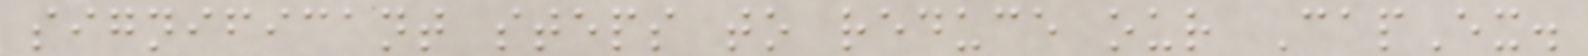significant steps to reduce our CapEx.
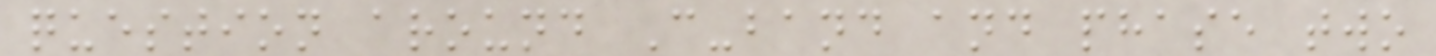question around C-band and phase two
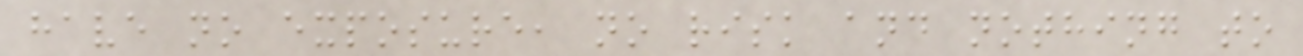have no exposure, no risk and nothing to
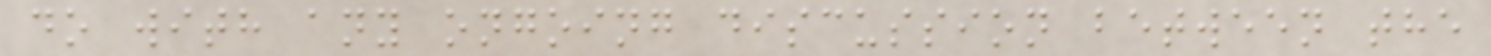do with any ongoing discussion between the
